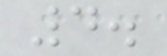4.
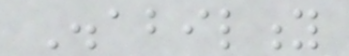Disability
